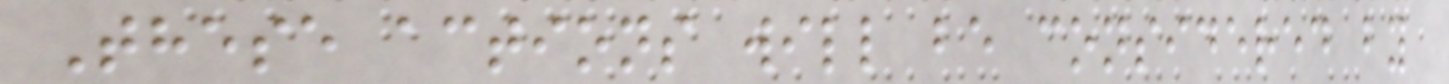These actions will be considered by
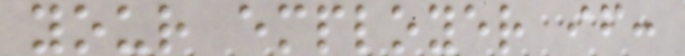your employer if:
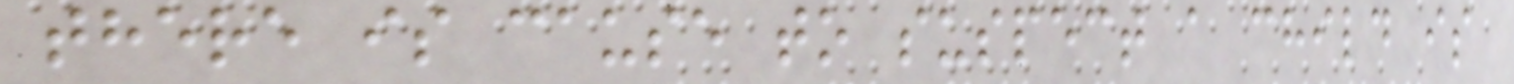there is cause to suspect a child is
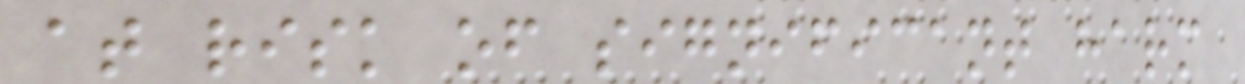at risk of significant harm
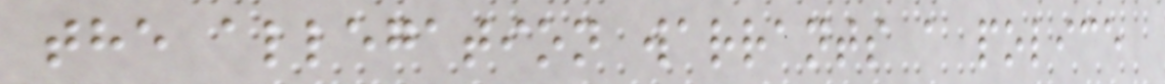the allegation warrants a police
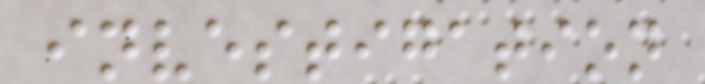investigation
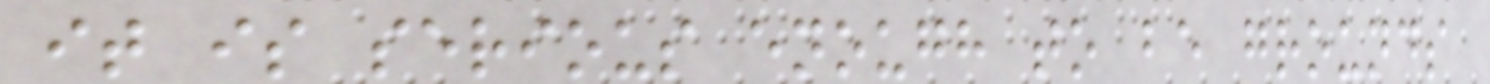it is serious enough to be grounds
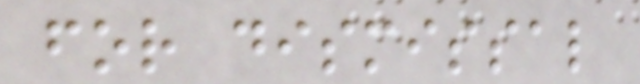for dismissal
